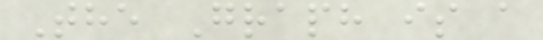The Graph is a
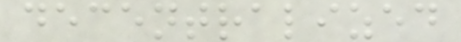decentralized
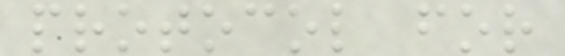protocol for
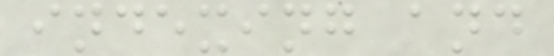indexing and
